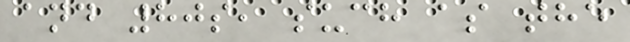and 80s, such as the
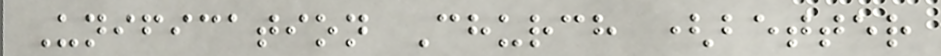Unification Church (better
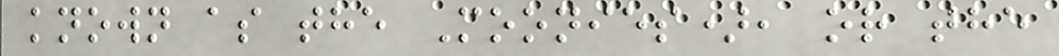known as the Moonies), or the
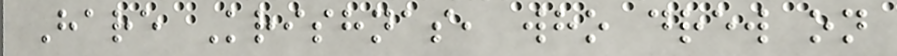Hare Krishnas, who drew on
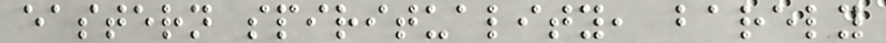eastern spirituality, barely
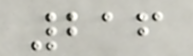216
